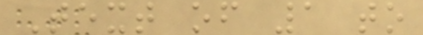Text of 1 to
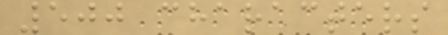500 characters
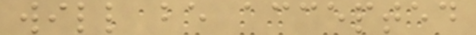will be accepted
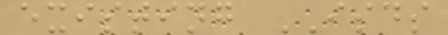existing ISDS
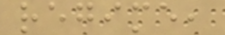regime,
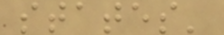states'
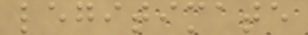legitimate
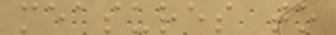measures to
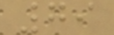79
